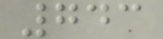743
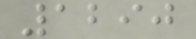1290
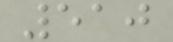510
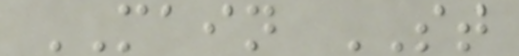MAIN ST
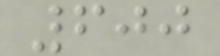600
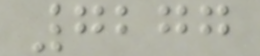7277
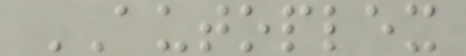AUTOPLEX
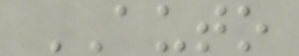AUTO
